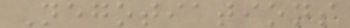Negotiations
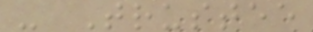- Trustee
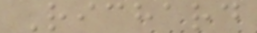Richard
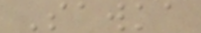Sawka
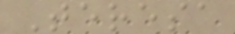Teresa
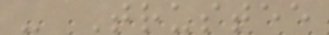- Trustee
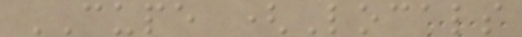CUPE (Locals
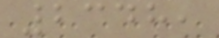2348,
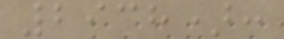2938):
